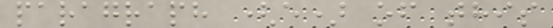paragraph (e) of this
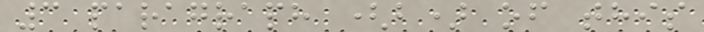3 paragraph (b) of this
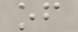of
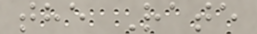the Rate
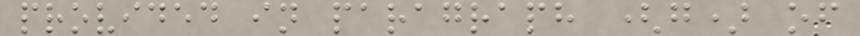provided in paragraph (g) of
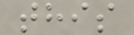this
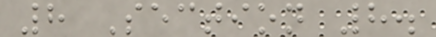8 Section 8.
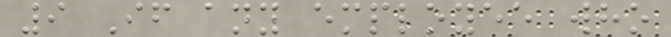9 If any employee who
